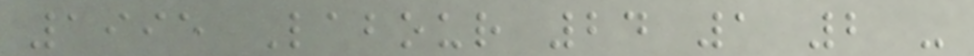1995 Labour 24 1 2 -
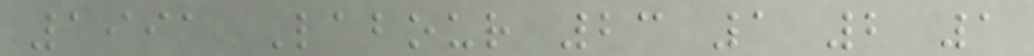1991 Labour 23 1 2 1
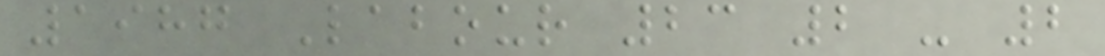1987 Labour 23 2 - 2
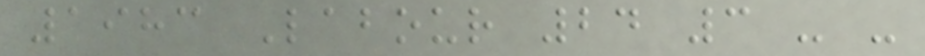1983 Labour 24 3 - -
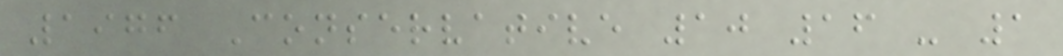1976 Conservative 10 16 - 1
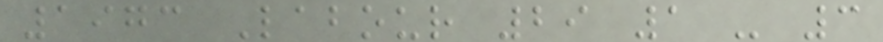1973 Labour 29 1 - 3
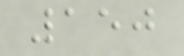150
